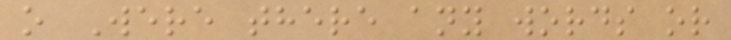o Were there any words or
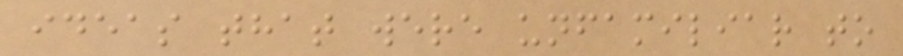ideas that were unfamiliar to
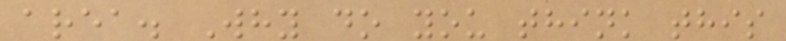area. Why do you think this
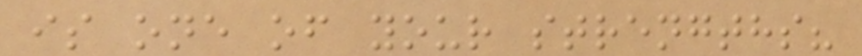is one of your strengths?
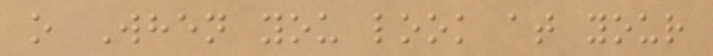o When you look at your
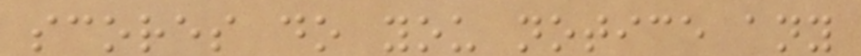scores do you notice any
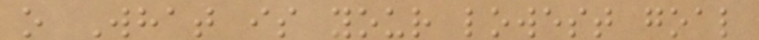o What is your lowest goal
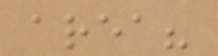area?
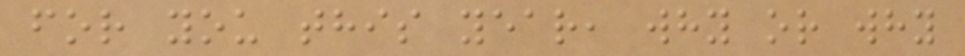for you this year, why or why
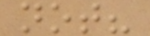not?
